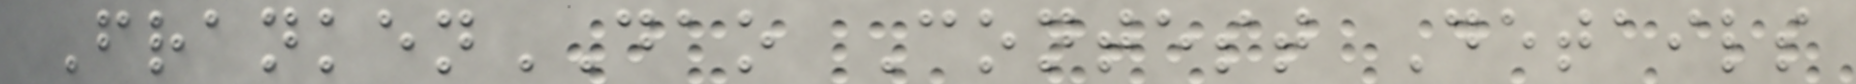FrankenDAO Contest Details
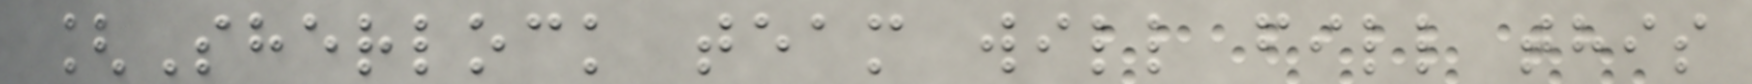[Sherlock team will fill this
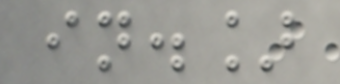in.]
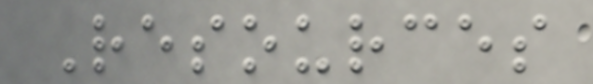Resources
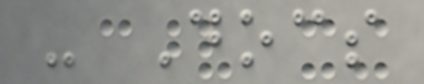- Docs
